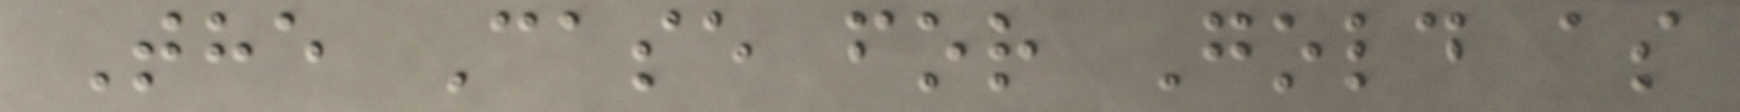The Case for Gold as
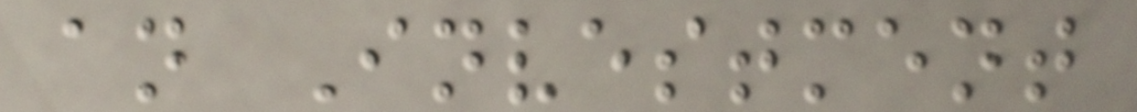an Investment
